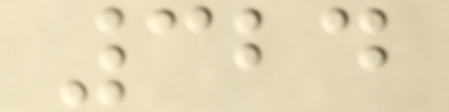324
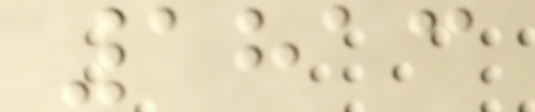1813
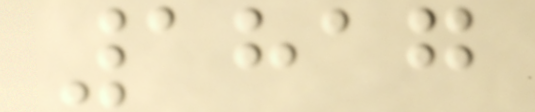1817
